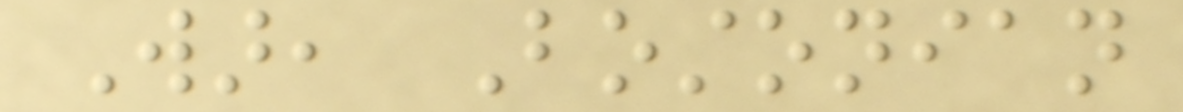War, Bostonian
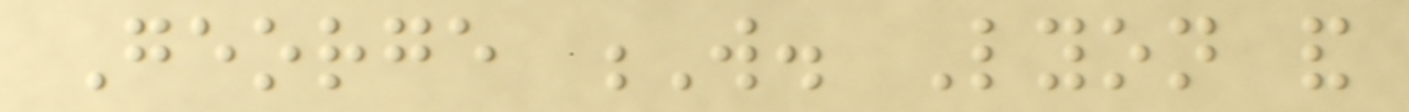George W. Lyon and
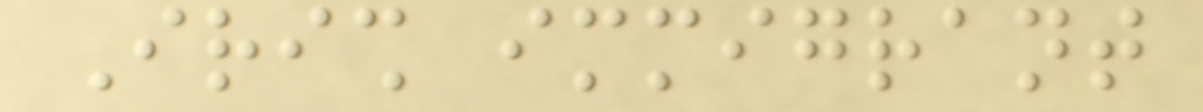Irish immigrant
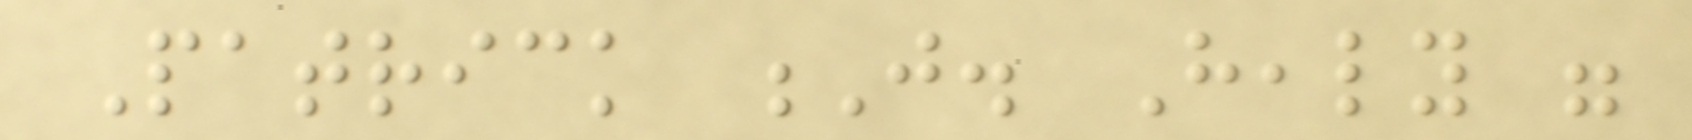Patrick J. Healy were
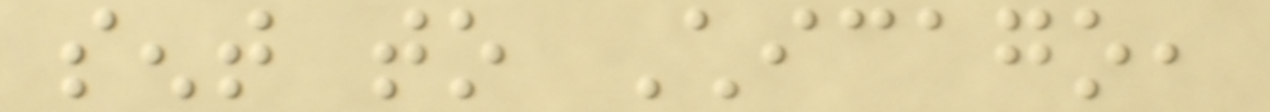sent to Chicago,
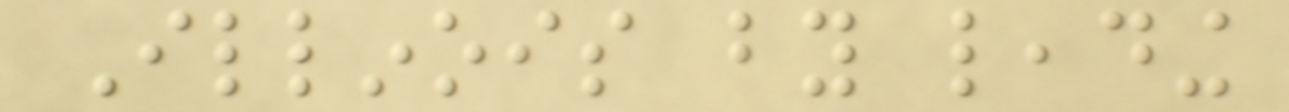Illinois by leading
